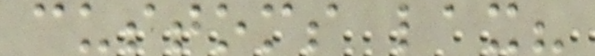customs lax?
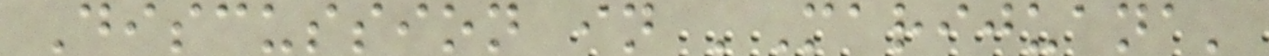Discussion in 'Marijuana'
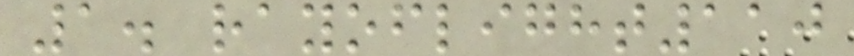1. rayoflight110
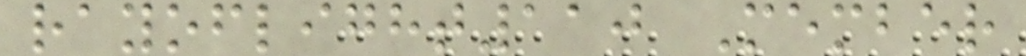rayoflight110 Member
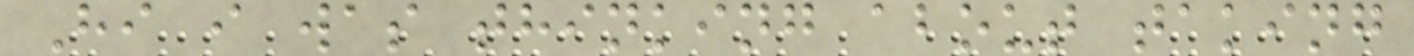Hi i was thinking about taking
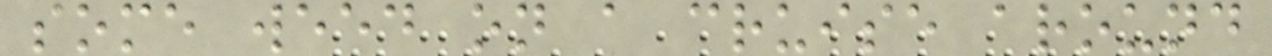some weed on a cruise around
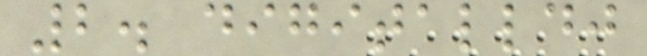2. digitalldj
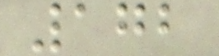172
